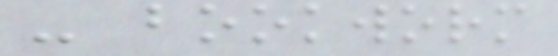- bookworm
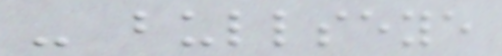- bullseye
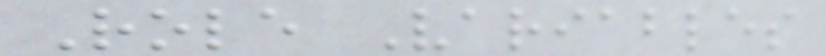Role Variables
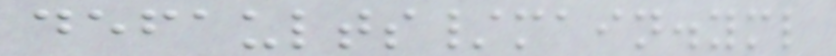defaults/main.yml
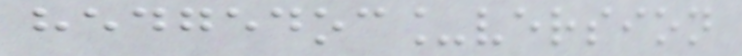hedgedoc_version
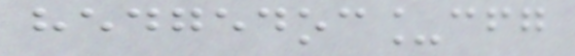hedgedoc_cfg
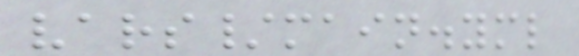vars/main.yml
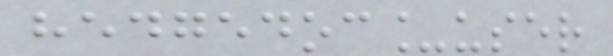hedgedoc_user
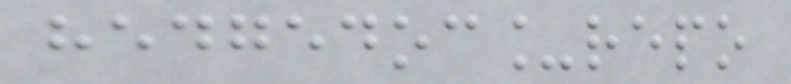hedgedoc_repo
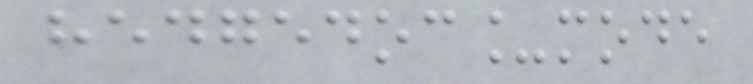hedgedoc_mode
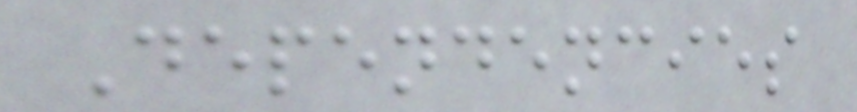Dependencies
